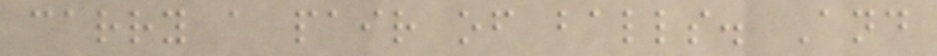carry a pair of balls. And
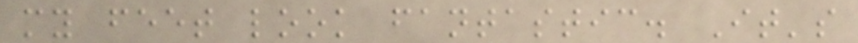my feet look fantastic. It's
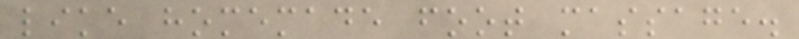like homemade foot massage.
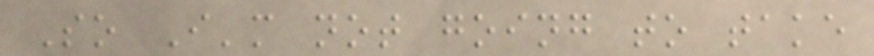So I'm not going to take
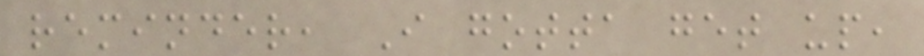reminder, I gotta get up,
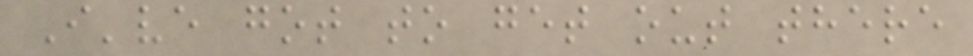I've got to get out there
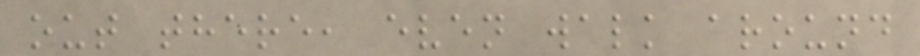out there, even walk around
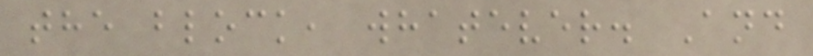the block, whatever. And
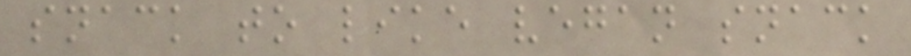snack to like vegan snack
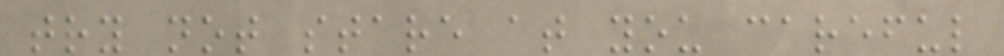try not stare at you careful
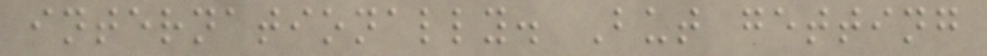internationally. But getting
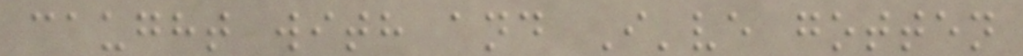caught with and I've gotten
